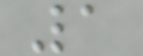1
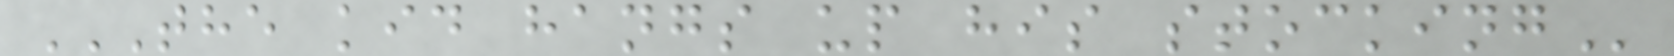THE KID HANGS UP HIS STOCKING
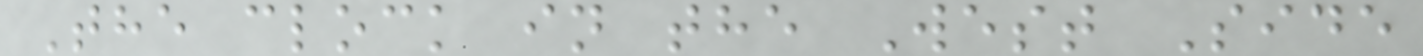The clock in the West Side
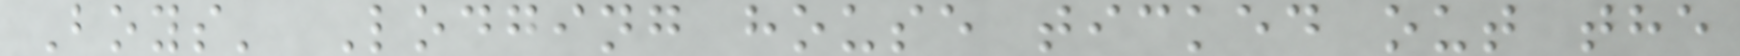Boys' Lodging house ticked out the
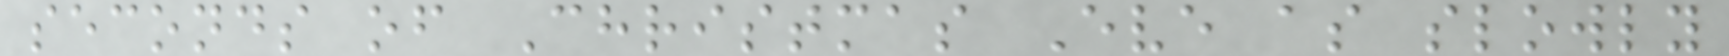seconds of Christmas Eve as slowly
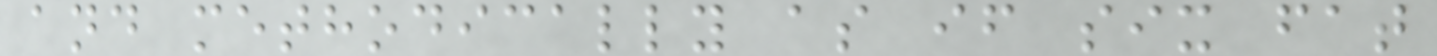and methodically as if six fat
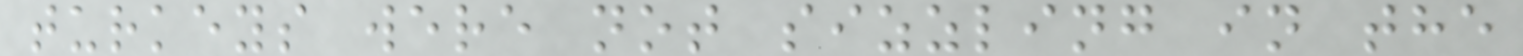turkeys were not sizzling in the
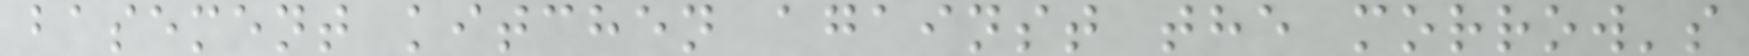basement kitchen against the morrow's
